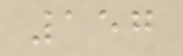157
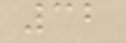32
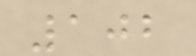102
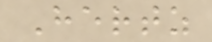Hertz
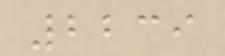2239
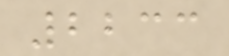2233
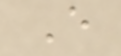E
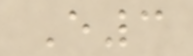E3
